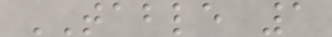TABLE 1
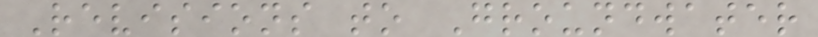Revisions to Groundwater
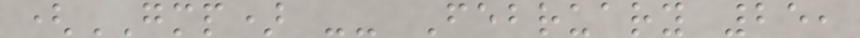(GMP) -- February 25,
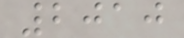2010
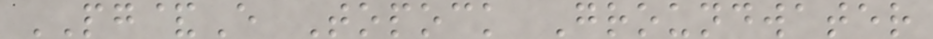PG&E Topock Groundwater
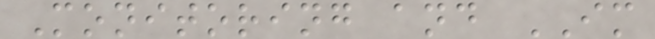Monitoring and IM
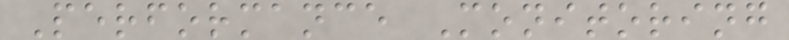Performance Monitoring
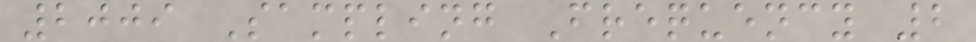2009 Sampling Frequency 2
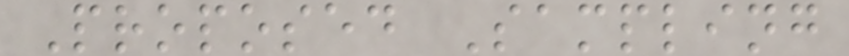Proposed Sampling
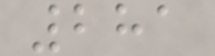281
